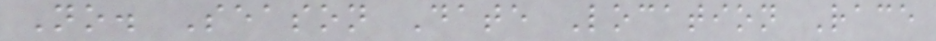No. Season Date Location Race
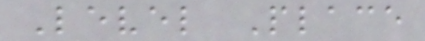Level Place
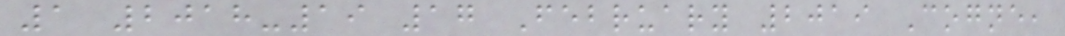1 2018-19 17 February 2019 Cogne,
